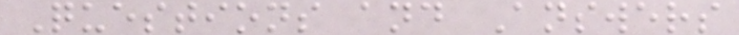Questions and Answers
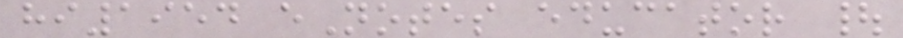hi1954 eNotes educator |
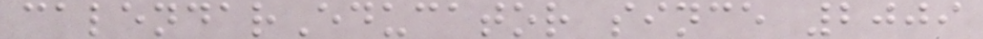calendarEducator since 2009
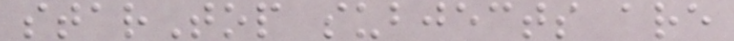starTop subjects are
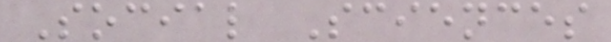Social Sciences
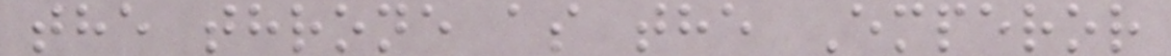the throne as the Emperor
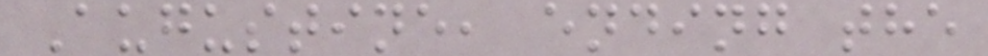Augustine, ending the
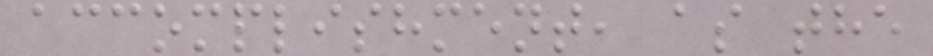accomplishment, as the
